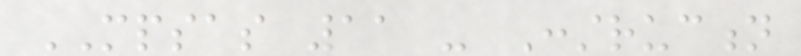MPSAS 11 - Construction
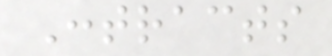Contracts
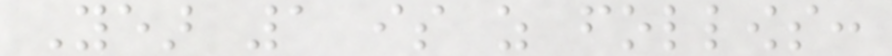Year 1 is as follows:
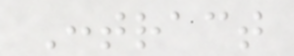Contract
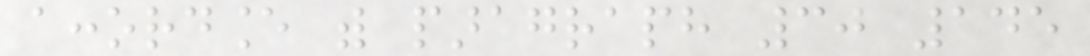accordance with paragraph 30 145
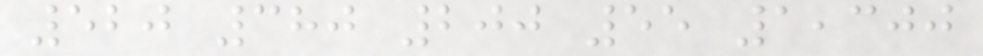520 380 200 55 1,300
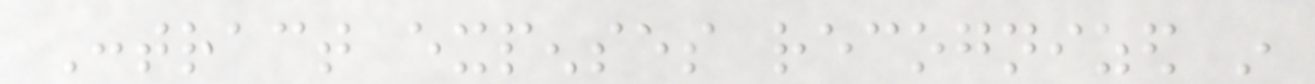Contract expenses recognized in
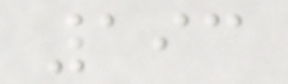193
